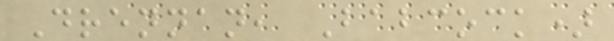Drennan, Babcock)
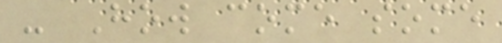- How come some
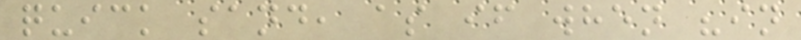quick sand, as if when "in
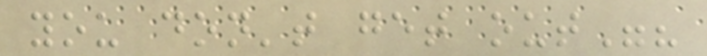you don't get out"?
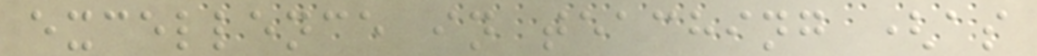excellence in teaching (as
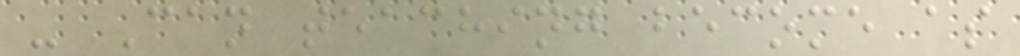- Can teaching become as
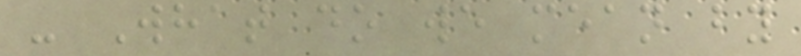- What do we mean by
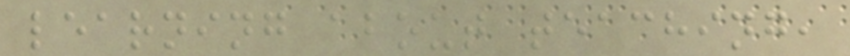learning about teaching,
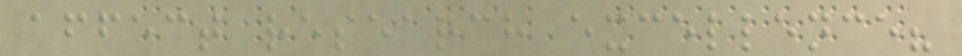affect research excellence?
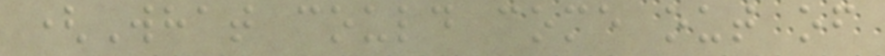(What could come out of
